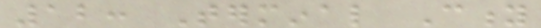12: Terminal City
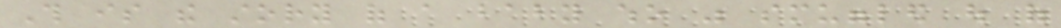This is the story of a baby who was smuggled out of
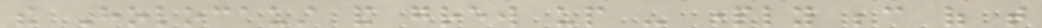the Holocaust and grew up - partly because of that
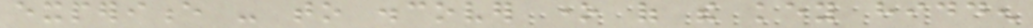experience - to discover one of the key hidden
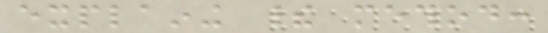explaining their method:
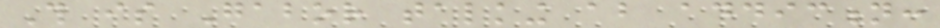This is Gabor talking about addiction:
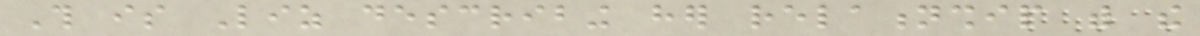This is Liz describing her relationship with the
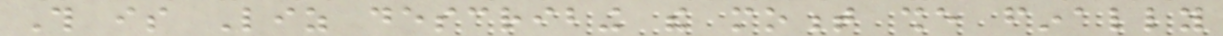This is Liz describing the moment she finally
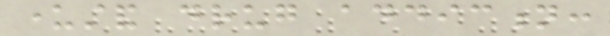understand drug addiction:
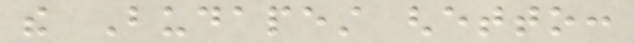the Budapest ghetto:
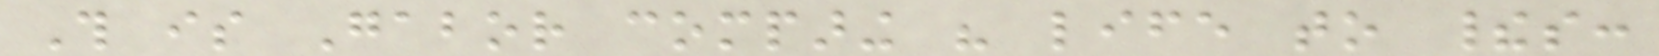This is Gabor comparing his life to theirs:
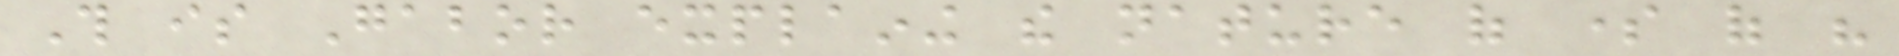This is Gabor explaining the nature of some of his
